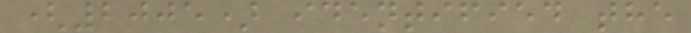(2005) identified the
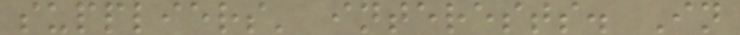suppliers' interests. In
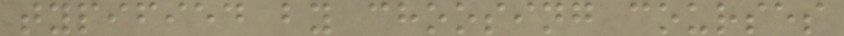typified by choosing courses
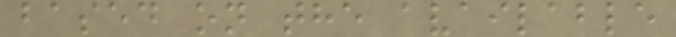based on the available
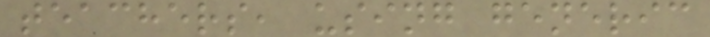teachers, using generic
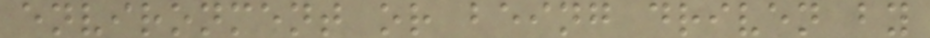environment or being driven by
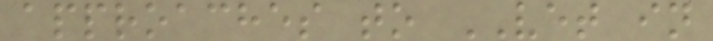approaches to VET in
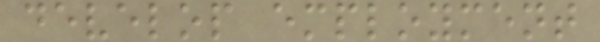develop employment
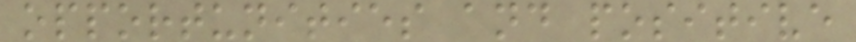opportunities and positive
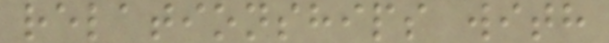relationships with
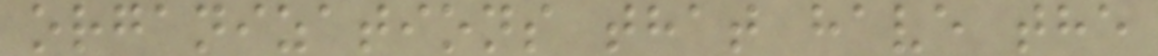organizations that have the
